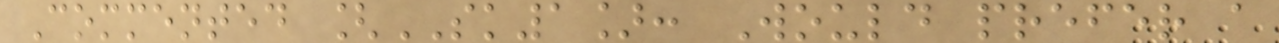Commented [SK1]: Would prefer a
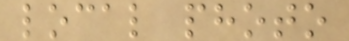local photo
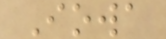Iowa
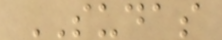SUDAS
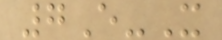7E-X
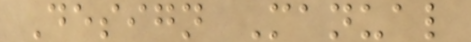Design Manual
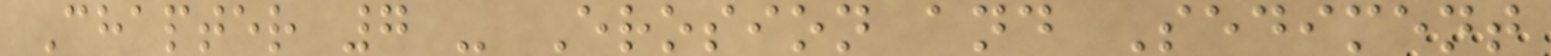Chapter 7 - Erosion and Sediment
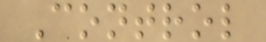Control
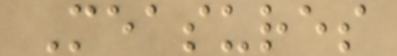Measures
